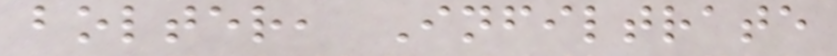bolter, Infiltrate
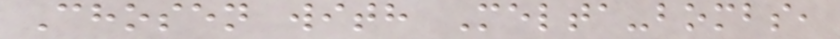Chosen with Melta-bombs,
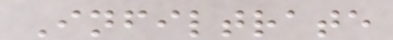Infiltrate
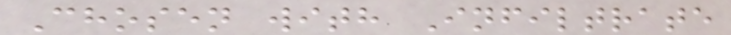Chosen with Infiltrate
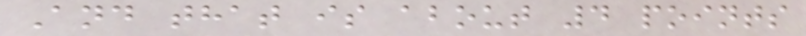And that is about 4 points
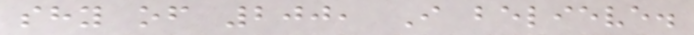shy of 200, I believe.
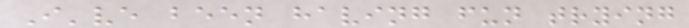I've been having fun trying
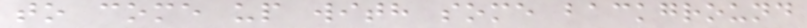to come up with some background
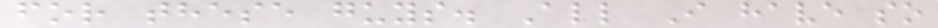for these guys. All I have so
